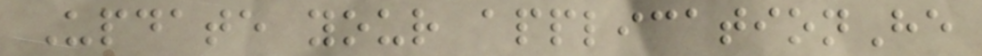Update your applicationHe
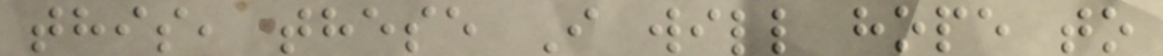this, these I will hope to
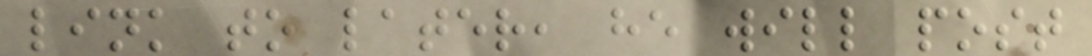link to later, he will post
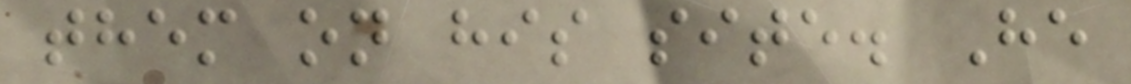them on his site. He
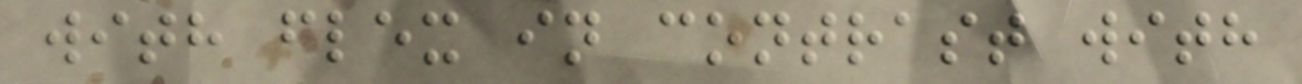with flex in contrast with
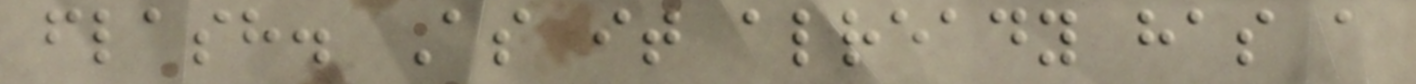flash. As it already has a
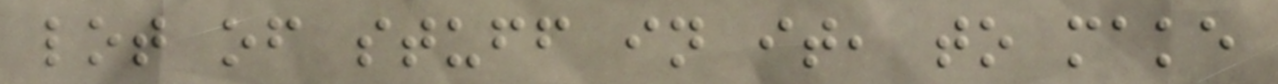lot of stuff in it, to make
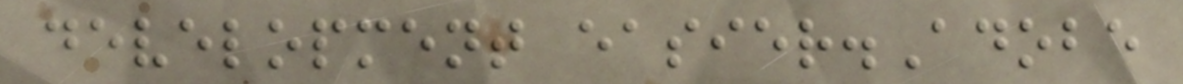development easier.Adobe
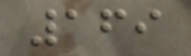169
